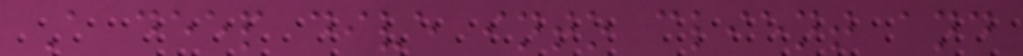A deep dive into client and
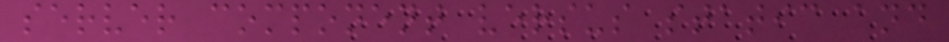server component versus static and
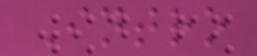Intro
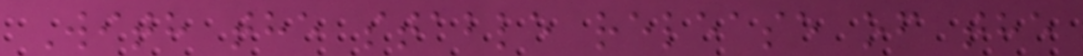With the stable release of the
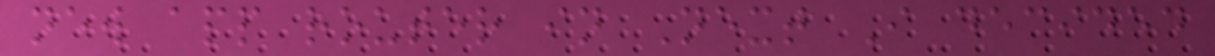new app router in Next I decided
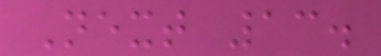Next 13.
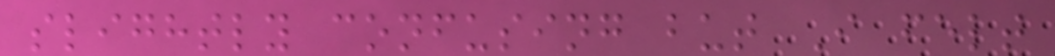slightly confusing but I felt
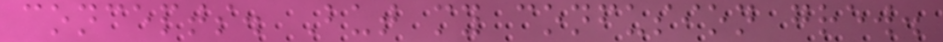concepts. But my confusion grew.
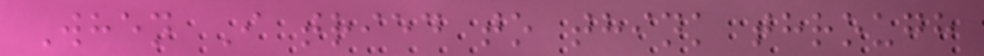When I tried to think through
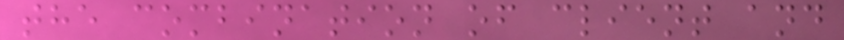the combination of client and
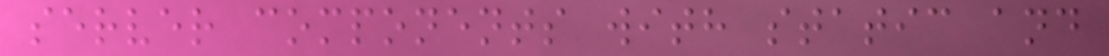server components with static and
